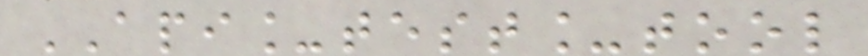API_test_tool
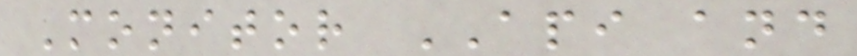Monitor API and
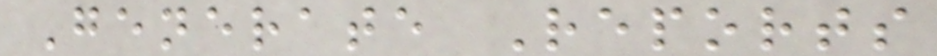Generate Reports
